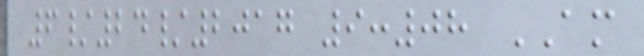6/24/2017 9:08 AM
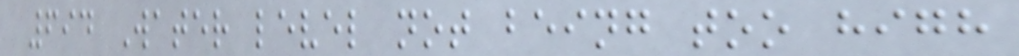694 Water level not being too high
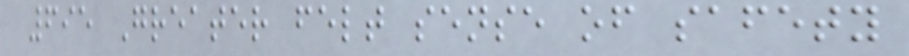695 Greater felt sense of safety
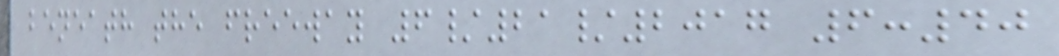beneath the freeway 6/21/2017 6:40
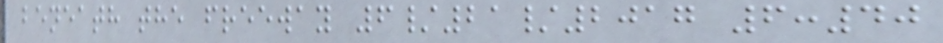beneath the freeway 6/21/2017 6:40
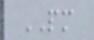PM
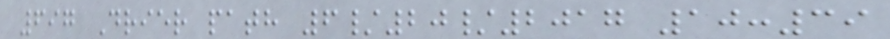697 Drier path 6/20/2017 10:39
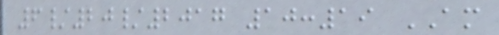6/20/2017 10:19 AM
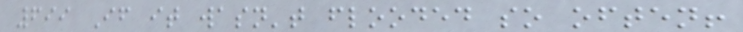699 If it wasn't flooded so often!
